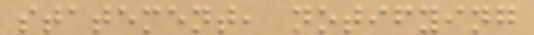statement, notifying
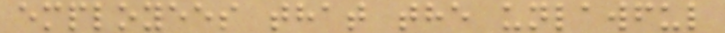employees that the unlawful
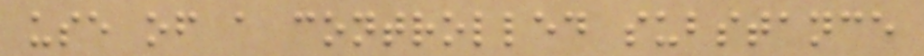use of a controlled substance
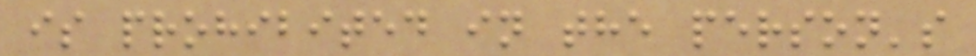is prohibited in the person's
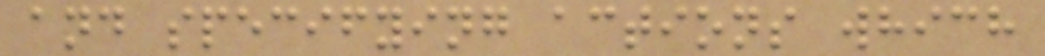and specifying actions which
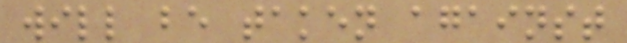will be taken against
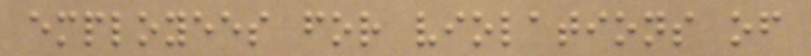employees for violations of
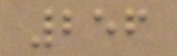256
